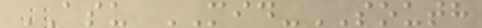ASU MID-SOUTH
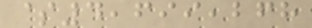$4,699,268
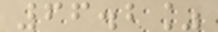66.2%
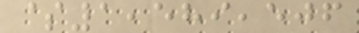$1,589,506
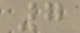7
